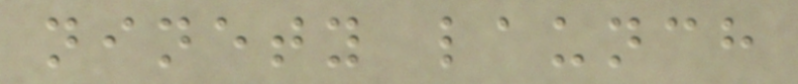ninety launch
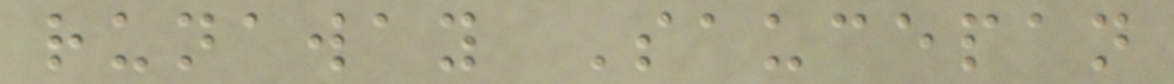runaway Saucepan
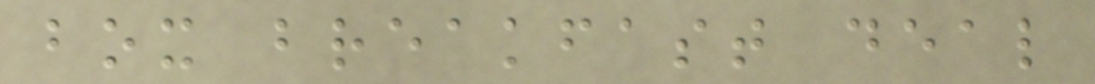box breakfast deal
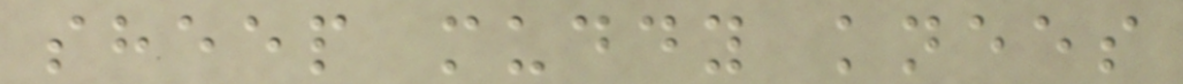sheep muddy knees
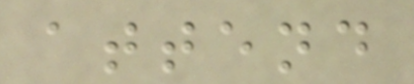attend
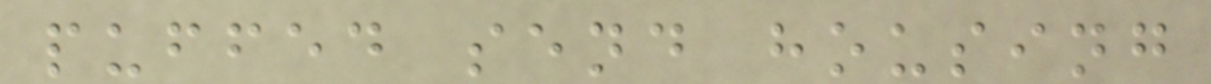puffed send housing
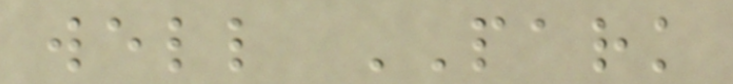well PARK
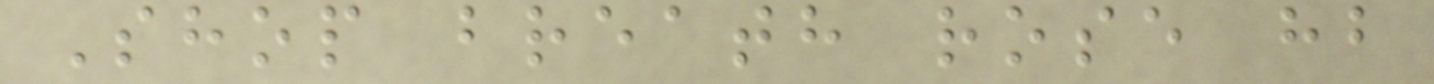Shop breath rose hb
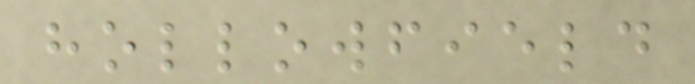hollowfield
